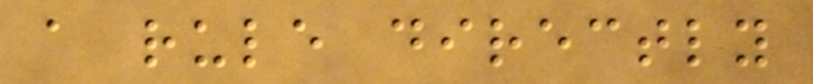a rule directly
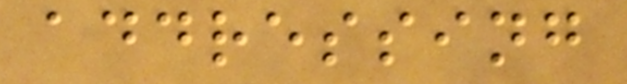addressing
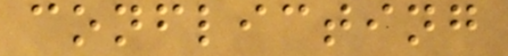conflicting
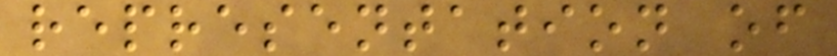representation of
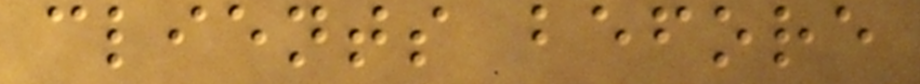clients before
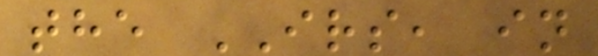the IRS, in
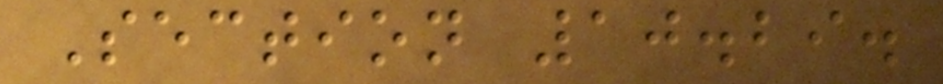Section 10.29.
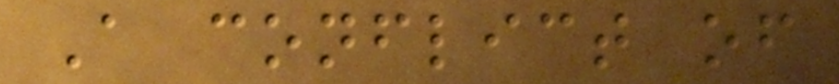A conflict of
